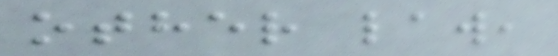other law,
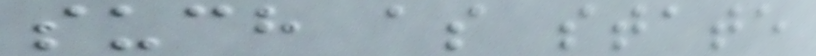such as state
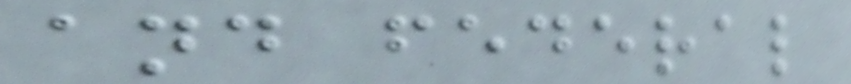and federal
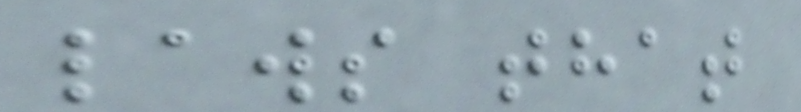laws that
